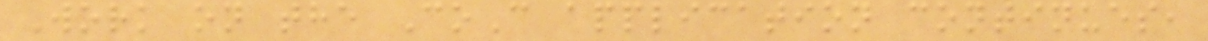Work on the CoC application continues,
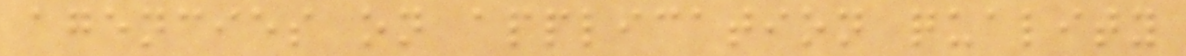agencies on application quality
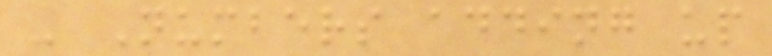- Numbers adding up
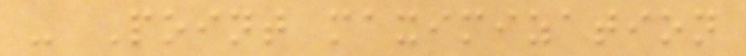- Point maximization
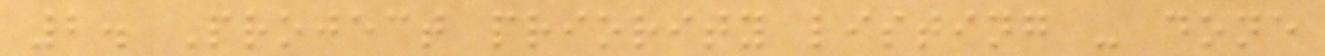2. Project priority listing - done
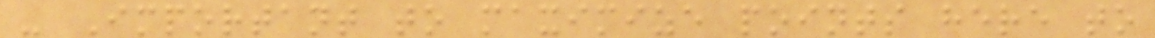- Important to maximize points here to
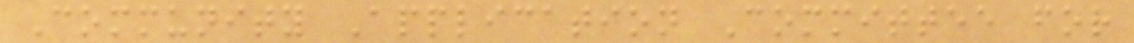Community Application Committee for
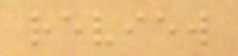review
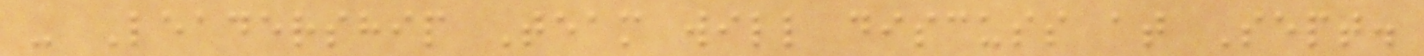- Leadership Team will discuss at Sept.
